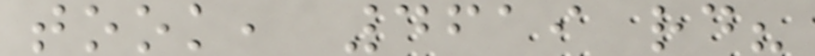took, 4619 rd?
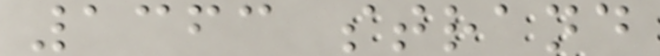1363 strand
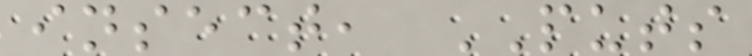insect, PUTS
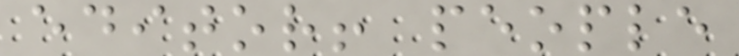editor! people
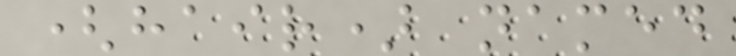(hair) named
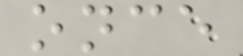once
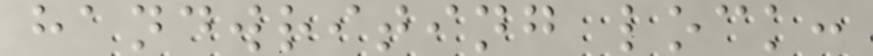handwriting lock:
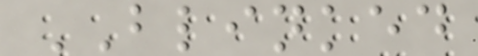BLINKED
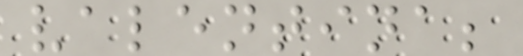valentina;
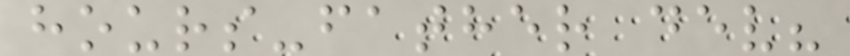hours-father dev?
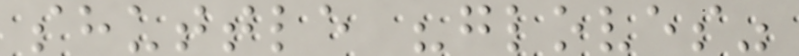shuttle "gloves"
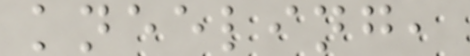kneeling,
